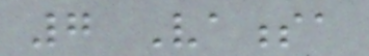7 Vanessa
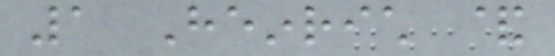1 Heinrich &
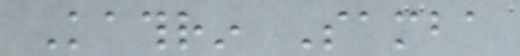Kathrin Samba
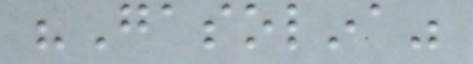"Gasolina"
